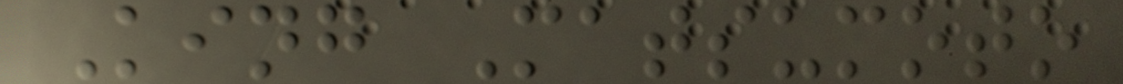King Matsumoto
